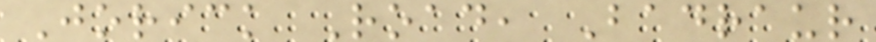Jorick Road, Badraur
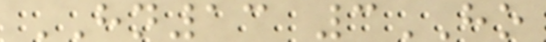HN13 3HO
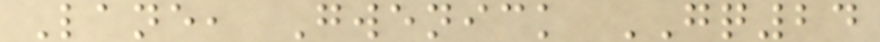Lane, Gwenick GQ24
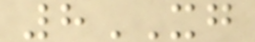8XG
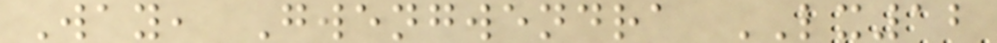Way, Gwengwendra LX12
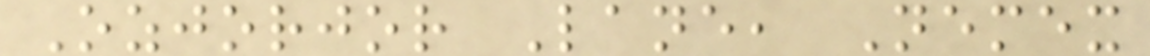Ozjorjor Lane, Nemex
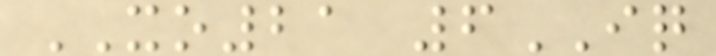XO21 6IQ
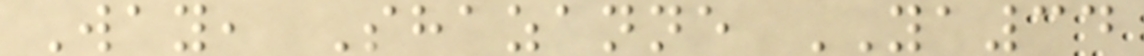Way, Shazanne YA34
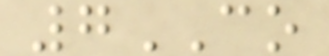7CO
